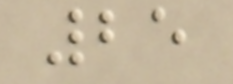25
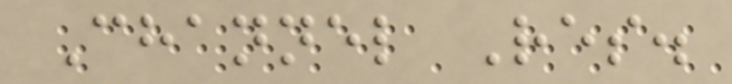Channel Res.
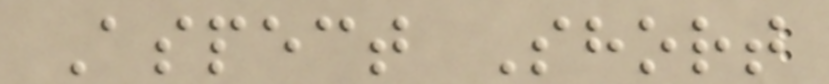Aspect Short
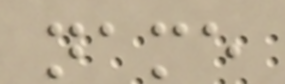name
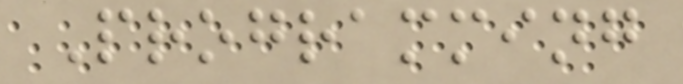Programming
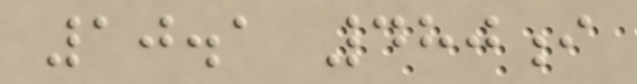10.1 480i
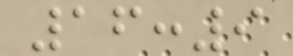16:9
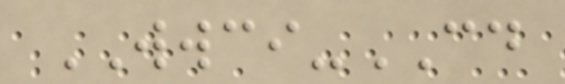WWCI-CD
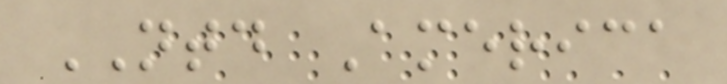NTD America
